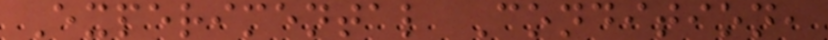Experimental Condition,
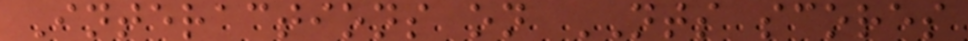Interactions on NTS scores
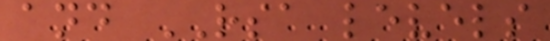and RSA levels
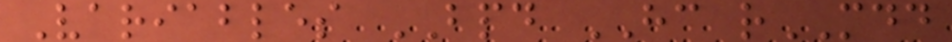Variables BPD HC rMDD
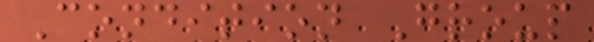Condition Group
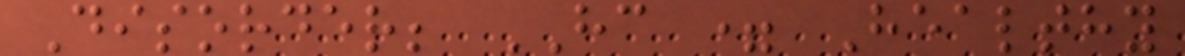Disorder; HC = Healthy
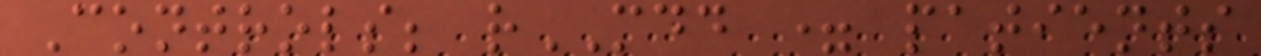Controls; rMDD = patients
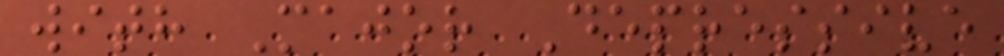with Major Depressive
